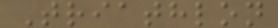Triathlon
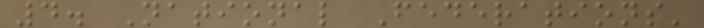4. National Federations'
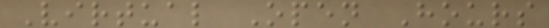Virtual Open Hours
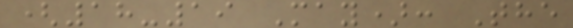(18-19 May): The
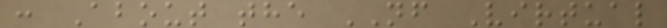: About the NF Virtual
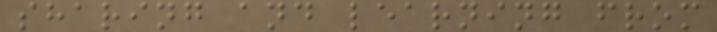sharing and learning from
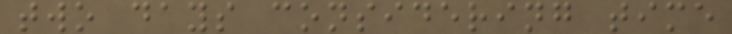two days considering time
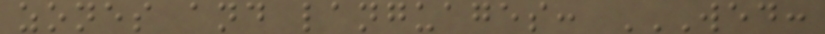zones and languages: WED:
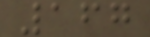167
